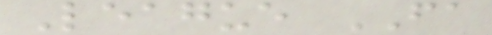League FA
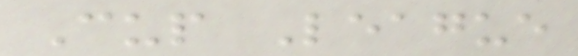Cup League
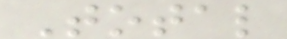Total
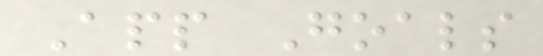App Goals
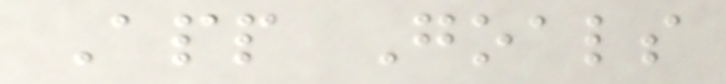App Goals
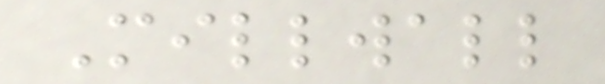Millwall
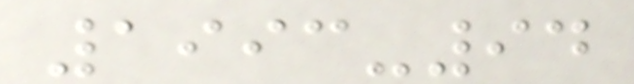1993-94
